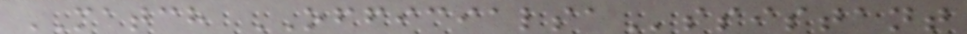MATCH OFFICIALSAssistant
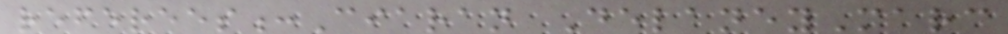referees:Ciaran DelaneyMarc
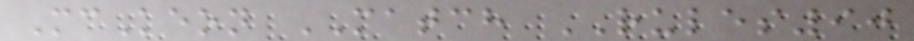McKeon MATCH RULES90
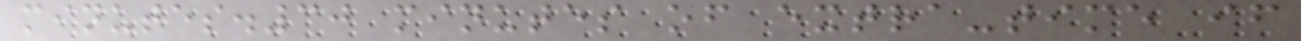minutes.30 minutes of extra-time if
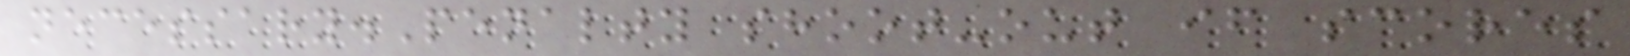necessary.Penalty shoot-out if scores
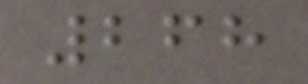268
